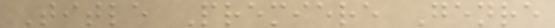Title Premiere Genre
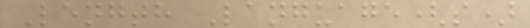Length Language(s)
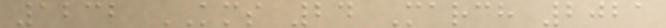1232 KMS 24 March 2021
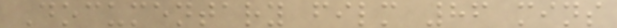Documentary film 86 mins
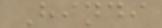Hindi
